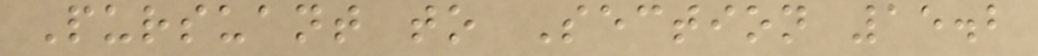Pursuant to Section 15.2
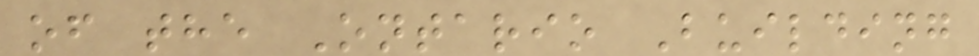of the Ontario Building
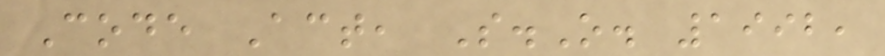Code Act, S.O. 1992,
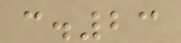c.23
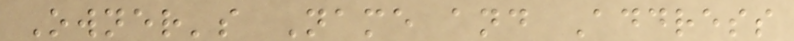Owner's Name and Address
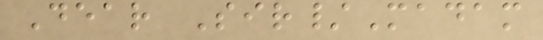Dear Sir/Madam
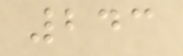243
